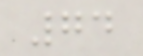74
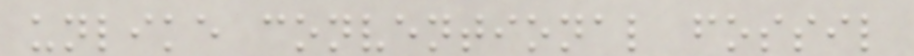unlike conventional fossil
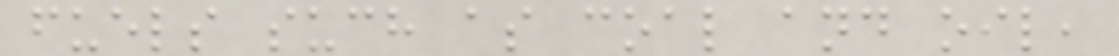fuels such as coal and oil,
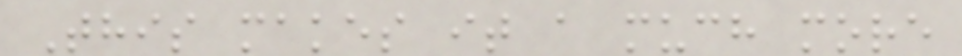This makes it a much more
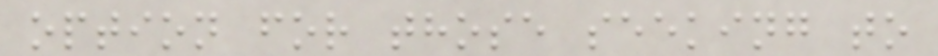option for those seeking to
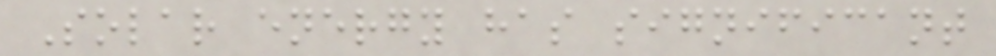Solar energy has significant
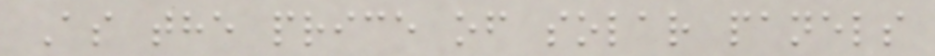As the price of solar panels
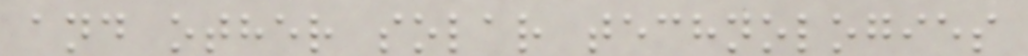and other solar technologies
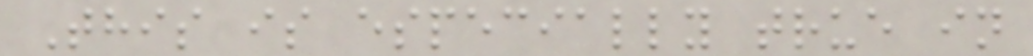This is especially true in
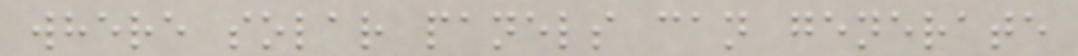where solar panels can generate
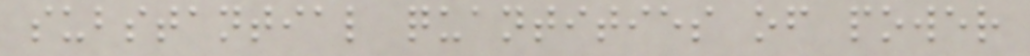substantial quantities of power
